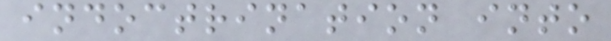indoctrination into
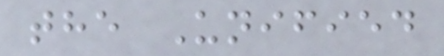the Unified
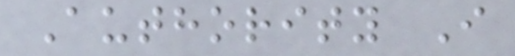Authority I
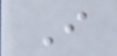I
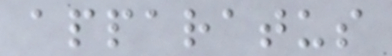apparatus
